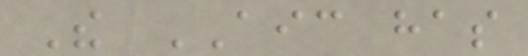The AIC has
